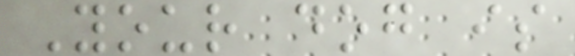Your dog is
